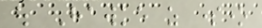out Hawke as someone
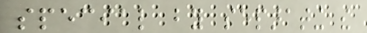special by separating the
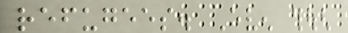refugees. Even though
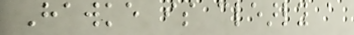Hawke is clearly a
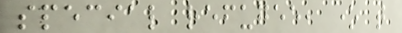special refugee, one that
